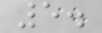5.
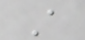A
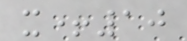x+10
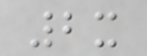2x
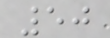50
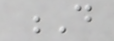D
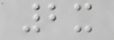2x
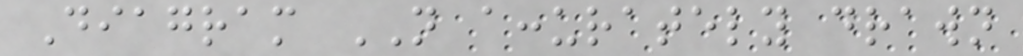Diagram NOT accurately drawn
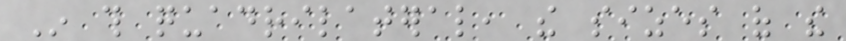In this quadrilateral, the sizes of the
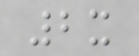2x
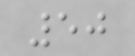50
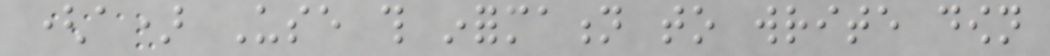(a) Use this information to write down
